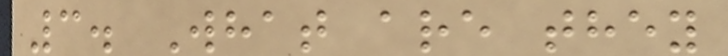3. What are they
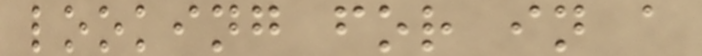looking for in a
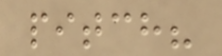pitch?
